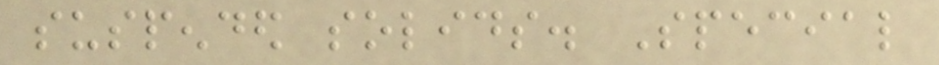suspended solids. Special
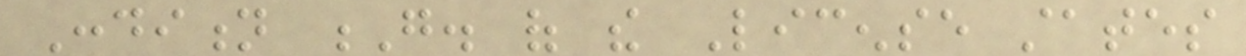Condition G. of the License states
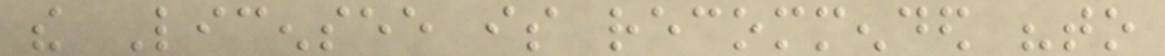the Licensee is recommended "to
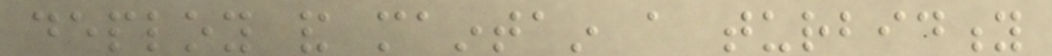deploy and maintain a turbidity
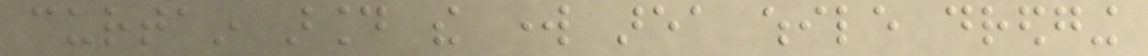curtain around the work area while dredging
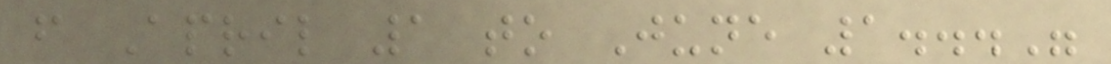from April 1 to June 1..."
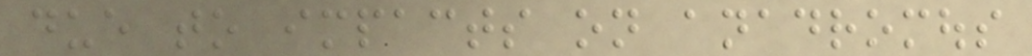due to impacts on anadromous
